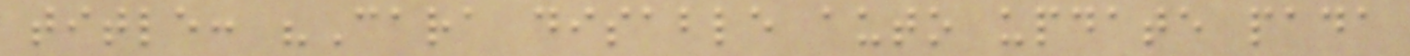title: "Cara disable auto update pada
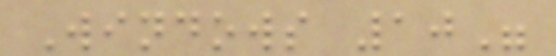Windows 10"
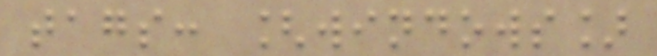tags: [windows]
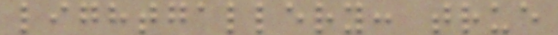lightgallery: true
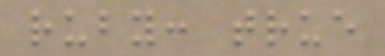ruby: true
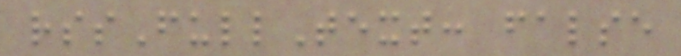rssFullText: false
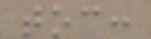toc:
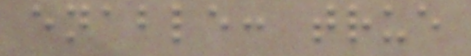enable: true
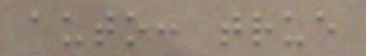auto: true
